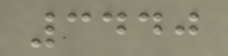3440
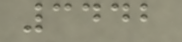3442
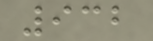932
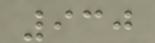930
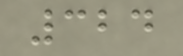324
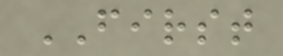FIRST
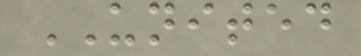UNITED
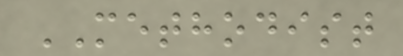METHODIST
